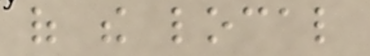of the local
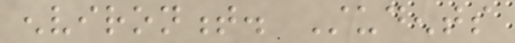environment. Students
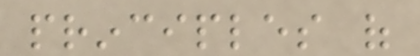principles of
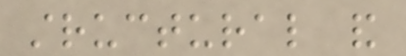structural and
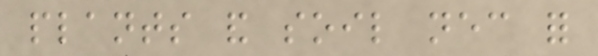plants and soil necessary for
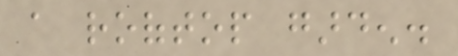a rooftop garden.
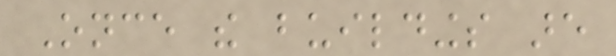Once the buildings are
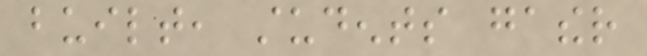built, students gather
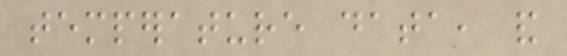temperature data, and
